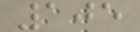105
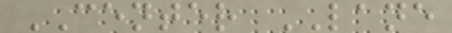CENTER LANE
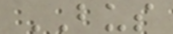BUS
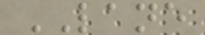LANE
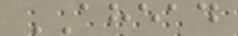AHEAD
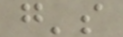g's
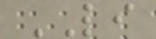LI
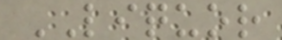LIQUOR
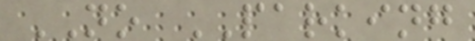NO PARKING
